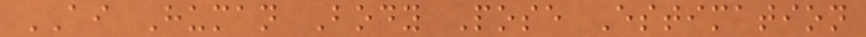AI Human Body Pose Estimation
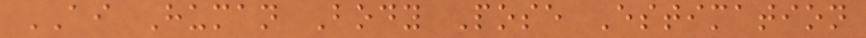AI Human Body Pose Estimation
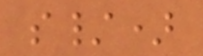s/)
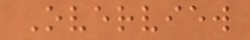Overview
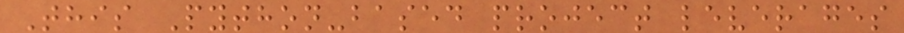This Python-based project leverages
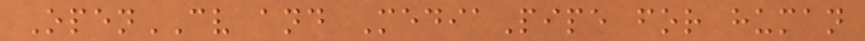OpenCV and MediaPipe for human
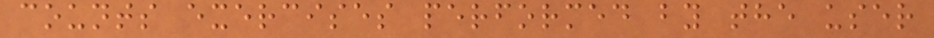counts exercises performed by the user
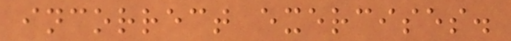incorrect exercises.
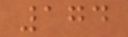174
